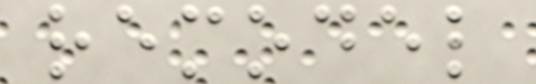remodel
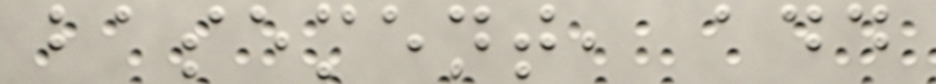basement, add
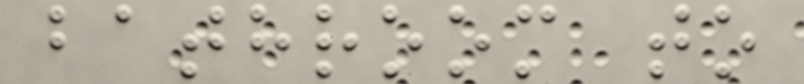bathroom to
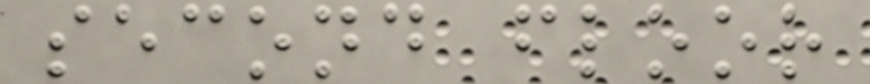second floor
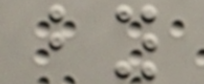by
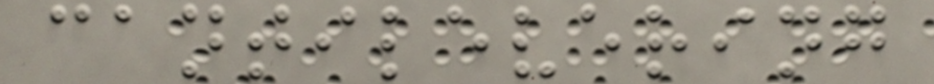cantilevering
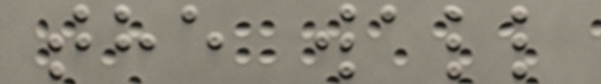the wall
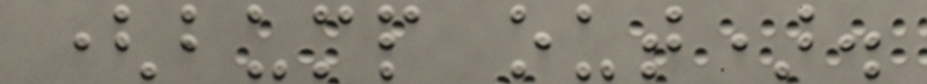(bump out).
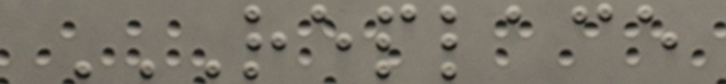REPLACE
